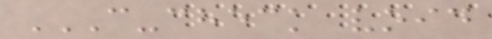C-CHECK VOID
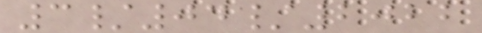3/04/2022
